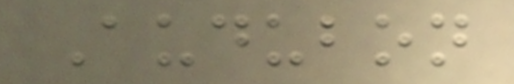Audubon
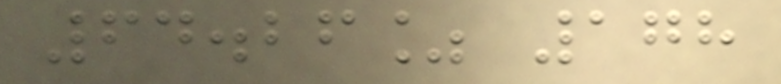64.26% 178
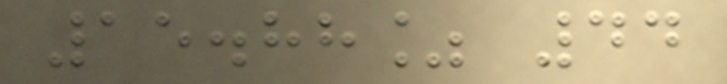15.88% 44
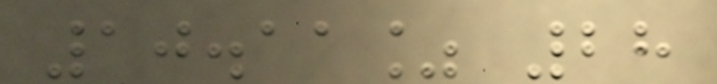10.11% 28
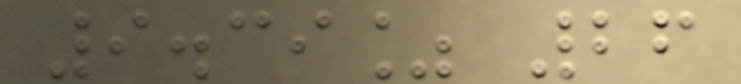9.39% 26
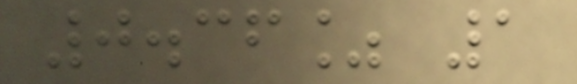0.36% 1
